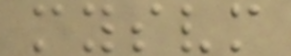mysvm
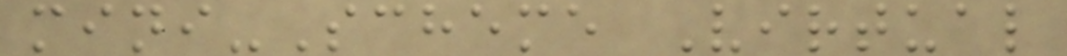mini-Scheme Virtual
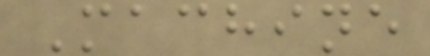Machine
